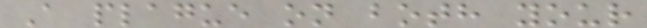A plague on both your
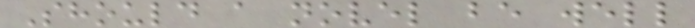Should a novel be well
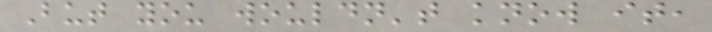But you wouldn't know it,
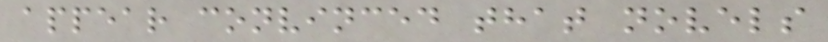appear convinced that novels
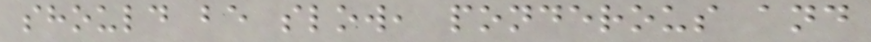should be slow, ponderous and
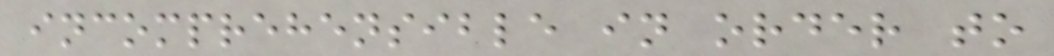incomprehensible in order to
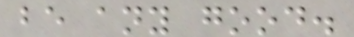be any good.
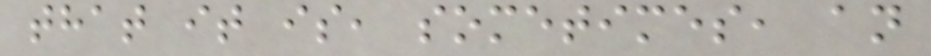that it is, sometimes, an
